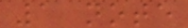1 note
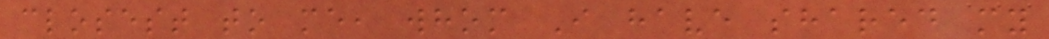closest to me, whom I have shared my
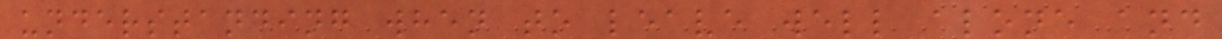understanding when to leave well alone and
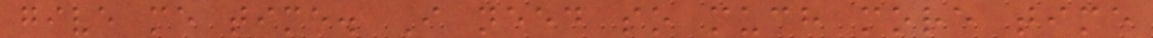give me time. I need so much more time
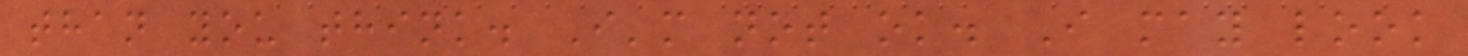than you think. I'm not ok. I may look
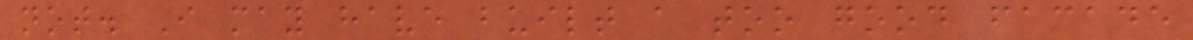not. I may have built a too good facade
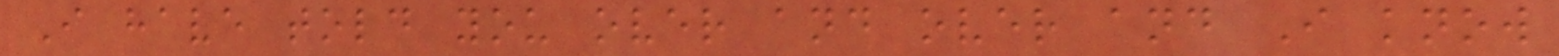I have told you over and over and I know
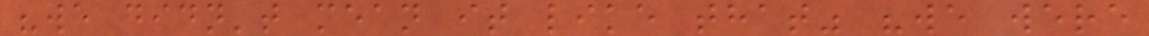"we didn't mean it like that" "we were
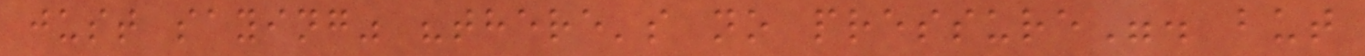just saying" "there's no pressure". but
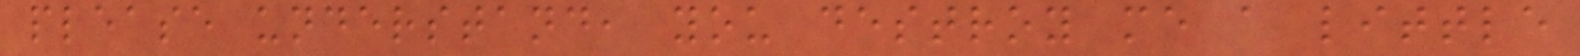please understand, you destroy me a little
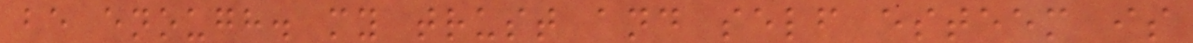be enough. my trust and self esteem is
